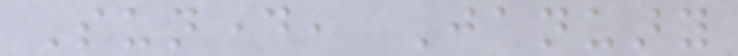Sunday, January
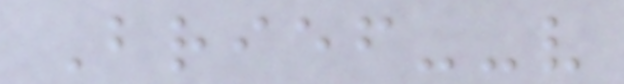Brief--very
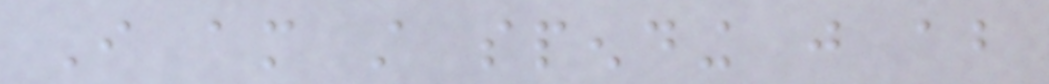I am still spending just about
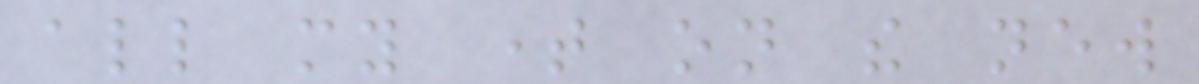all my time on the new
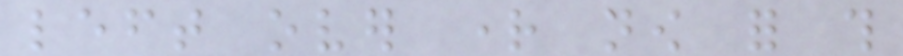left over right now for this
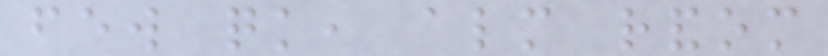few quick, almost random
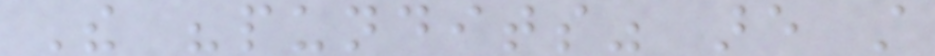The "pundits" are still
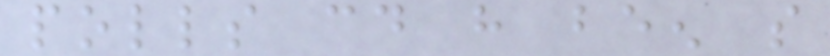polls could have been so
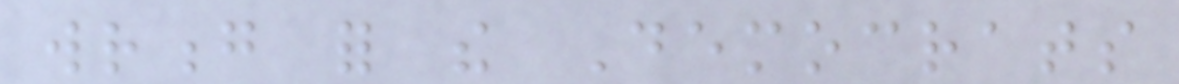wrong for the Democrats
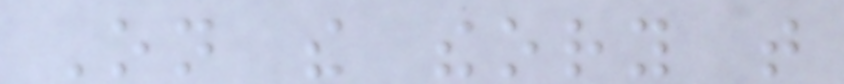On the theory that
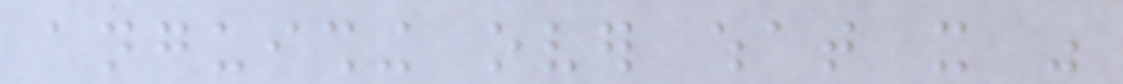anguishing over what it was
